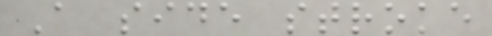A side stroke
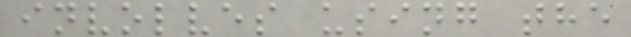involves using the
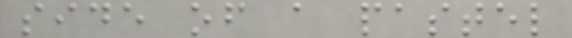side of a pastel
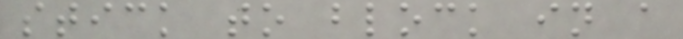stick to block in a
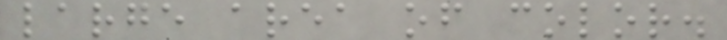large area of color.
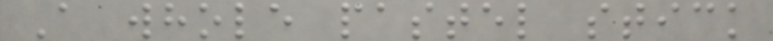A whole pastel stick
